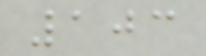103
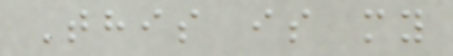This is my
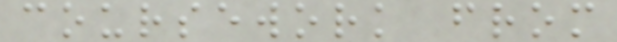coursework from
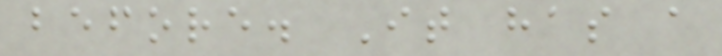before. It has a
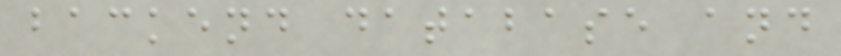backend database and
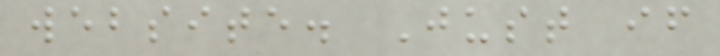website. Just if
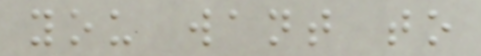you want to
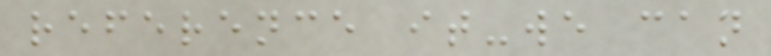reference it-we can
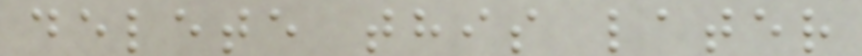delete this later
